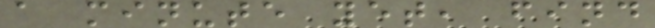a minute yet, find
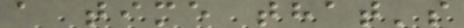a time that's
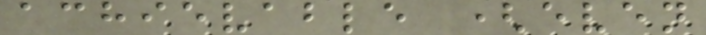achievable (even
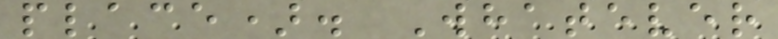place). Whatever
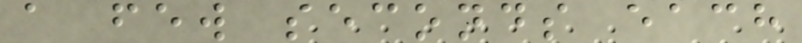a few seconds each
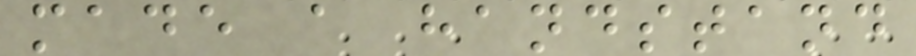made a handstand
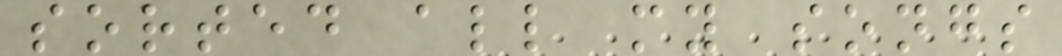sorted all my songs
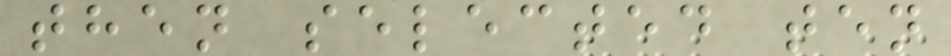then selected ten
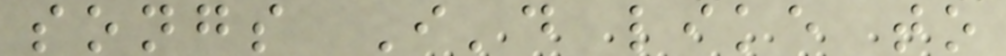songs I'd like to
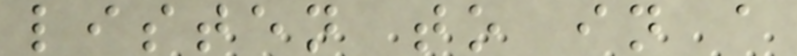listen to in a
